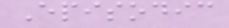Episodic
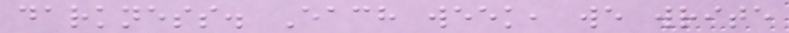darkness. Each week, we write
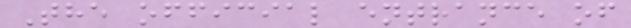The official entrance of
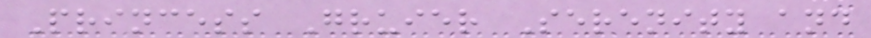Princess Gruier Serenity and
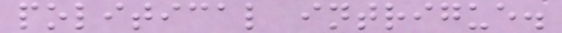political intrigue.
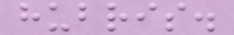hubris.
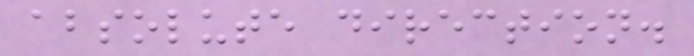absolute direction.
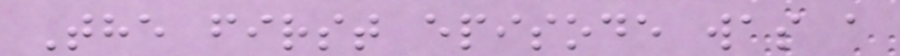The first episode was a
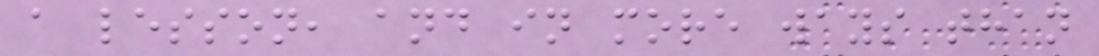a lesson, and in more ways than
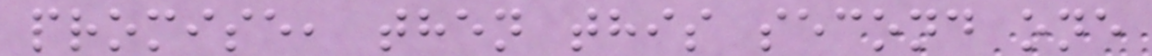promise, then this second one
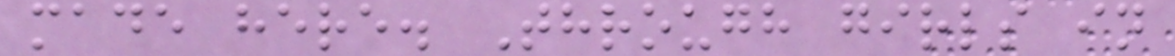made here. Through girls in
